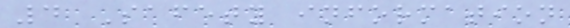4 Safety information
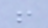!
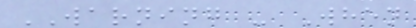WARNING - When
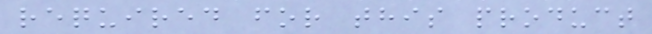required for this product
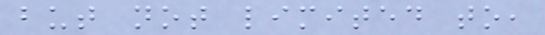but not limited to,
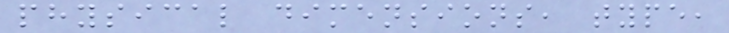physical dimensions, type,
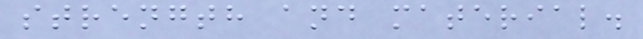strength and material.
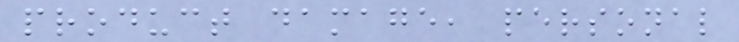product damage, personal
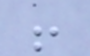!
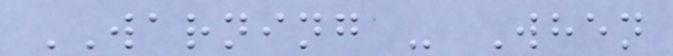WARNING - When
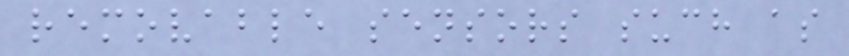removable sensors such as
